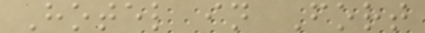Hotel in Fort
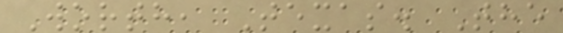Worth, Texas. The
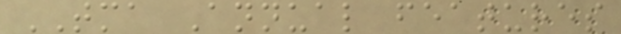TMA Annual features
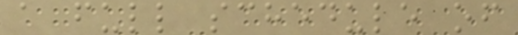a full schedule of
